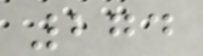274
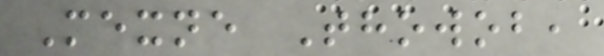Mexne Thowob,
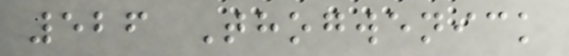526 Thogwenick
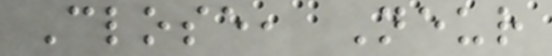Close, Neur
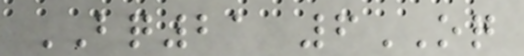BQ21 6OQ
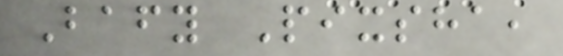Bafy Pixsha,
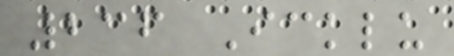236 Icklu
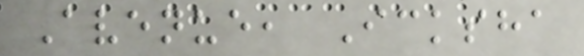Avenue, Icksha
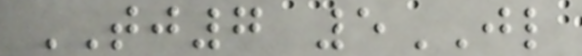TJ7 5JL
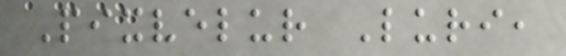Pixvelur Luri,
